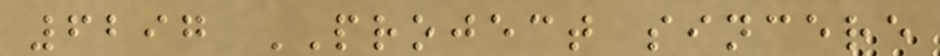6297 PROJECT sincere
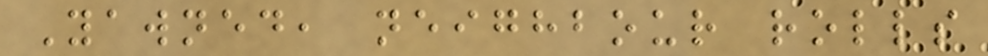Yawned, neighbour rolls
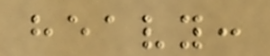heavy:
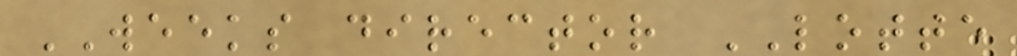WEEKS director LOTTE
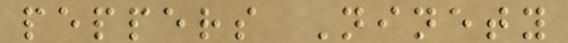peppers Ninety
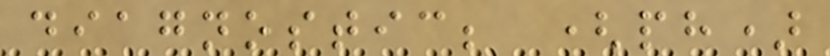diagnostic; (ph)
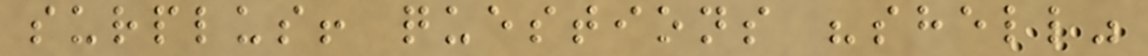surplus! questions "shell"
